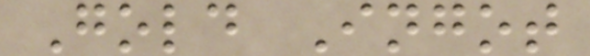Gold Ingot
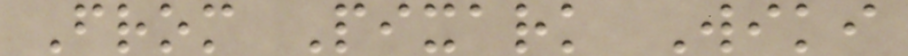From Pixark Wiki
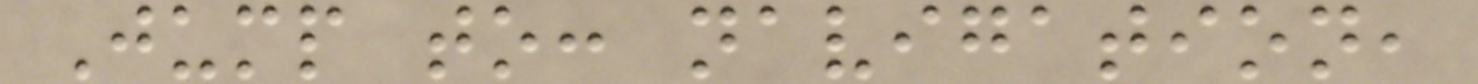Jump to: navigation,
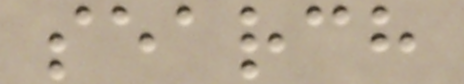search
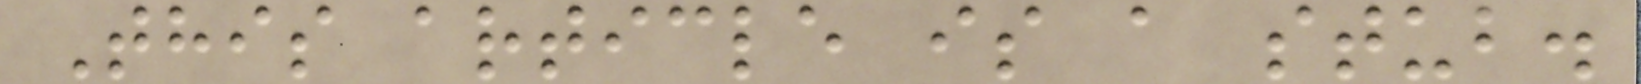This article is a stub.
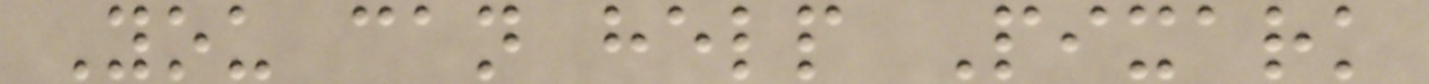You can help Pixark
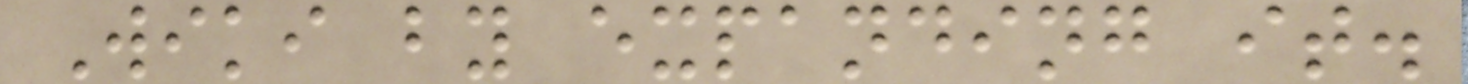Wiki by expanding it.
